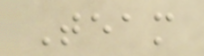Team
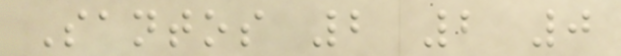Santos 2 2 0
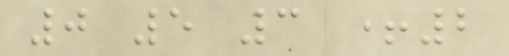0 5 3 +2
